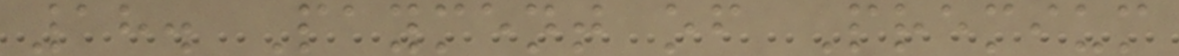18. Payment of Premium
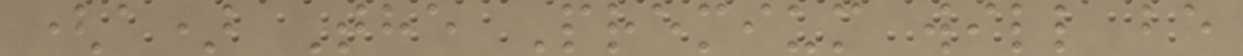(a) The Premium will be
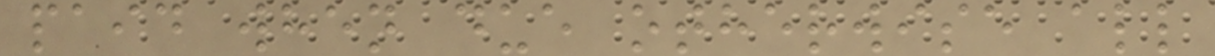paid when due otherwise all
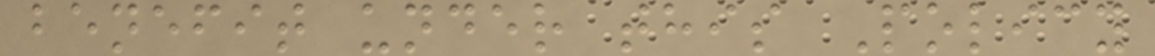benefit under this Policy
